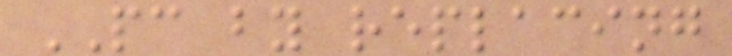PC by replacing
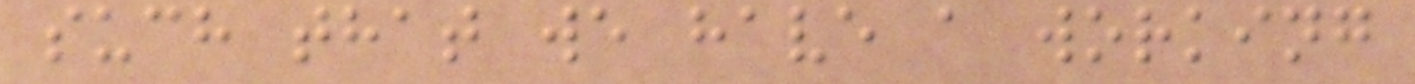such that we have a working
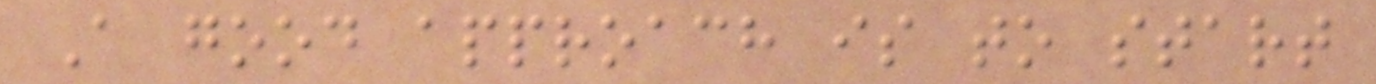A good approach is to start
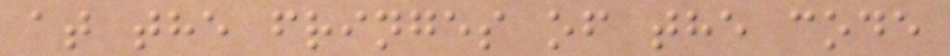at the fringes of the code
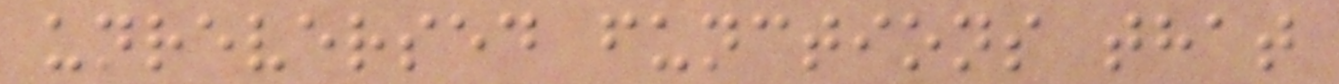unreversed functions that
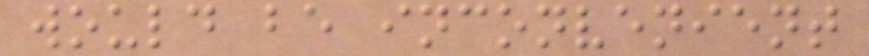would be inconvenient
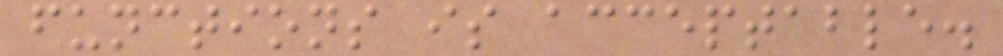functions is acceptable.
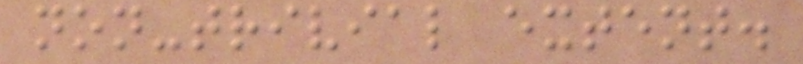non-trivial extent.
